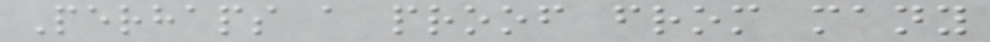Perhaps a proof from many
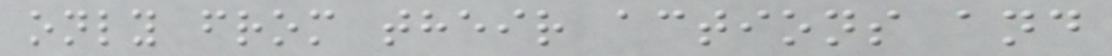only from their actions and
